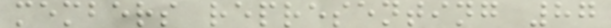members representing 87
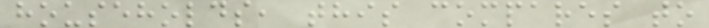households, this compares to
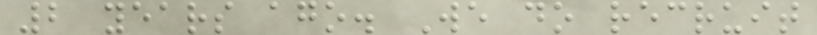2 years ago. We do recruit
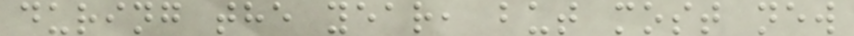during the year, but most new
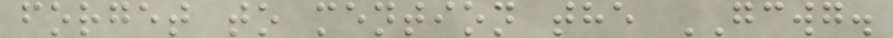forget to mention the GCWG.
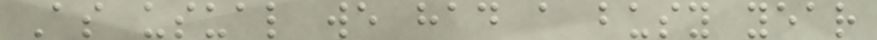As usual we had a busy year
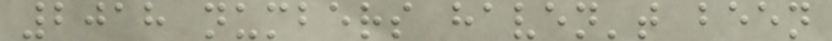2018 numbers haven't been
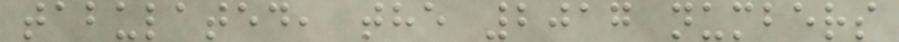tabulated, the 2017 numbers
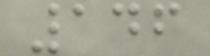146
